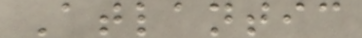Atlantic
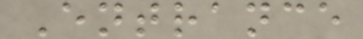Entrance
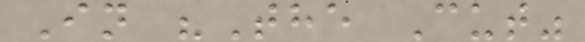In "The Cut"
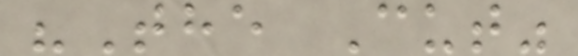"The Cut"
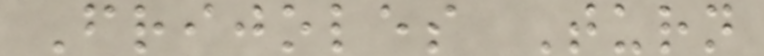Frijoles Turn
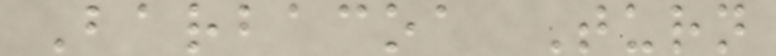Barbacoa Turn
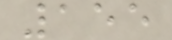155
